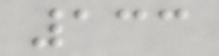133
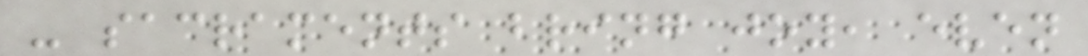- sacraments bring joy, even
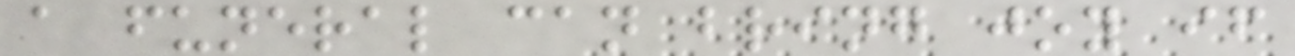a funeral can bring joy if
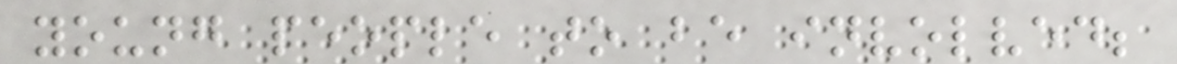young people to be involved;
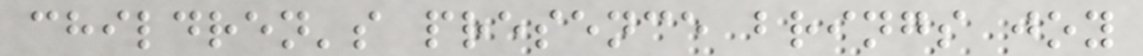children's presence brings joy
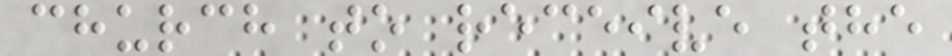church to receive the
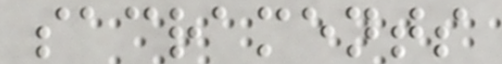sacraments
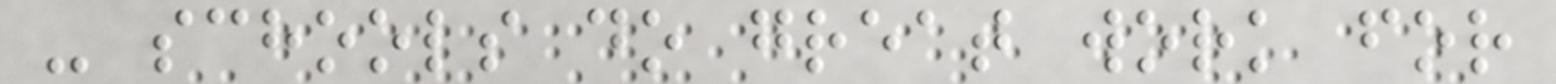- schools do great work for
